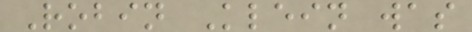Robin Klein was
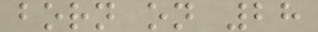born on 28
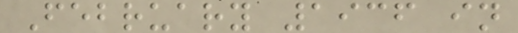February 1936 in
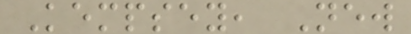Kempsey, New
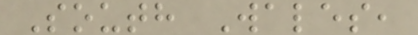South Wales,
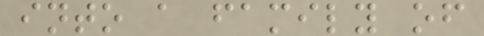into a family of
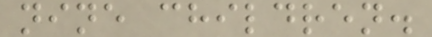nine children.
